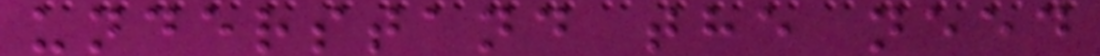understand the need
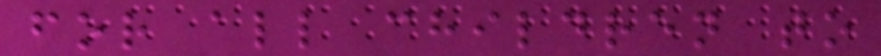for all children to
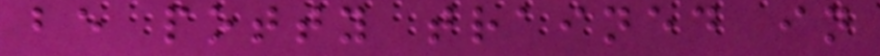be potty trained in
